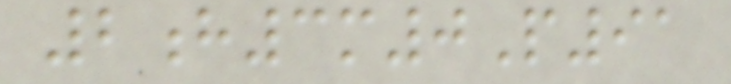2h3m0P91
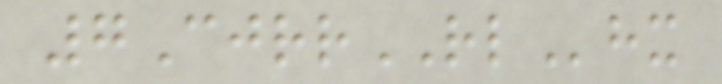7CjrrRLhx
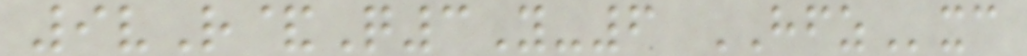9vR&Q3Y-6 HFZxc
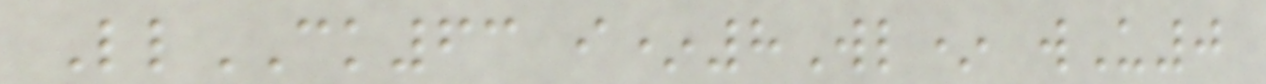LlCK63 i*8Wl* wU0
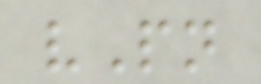vPn
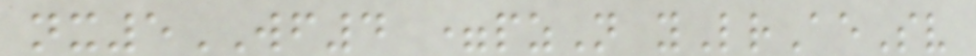nx5WF4 =pzN yLrAeSv
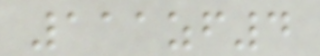111zf4
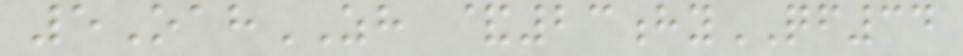5OahZH &23hyQF34
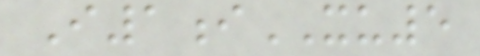I1iXU5
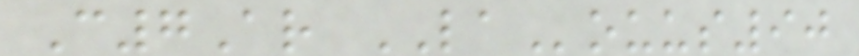C7Ar LAouus90
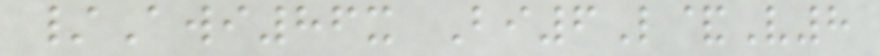/Awi86x Bi6L&V8
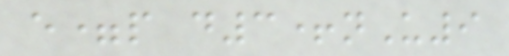e=p d3+nU9
